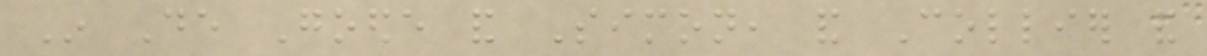In De Goede and Simon, and Collier and
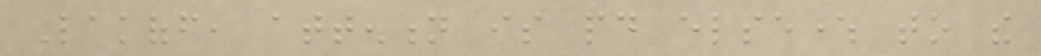Lakoff, attention is paid elsewhere to the
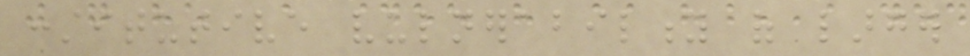constitutive vulnerability of larger
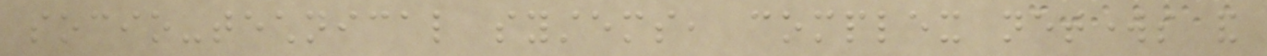socio-technical systems, complex networks and
